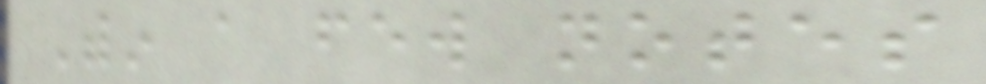Within a few notes
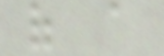of a
